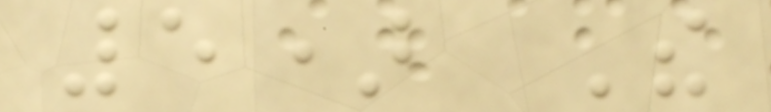5) The
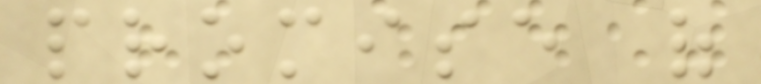promise of
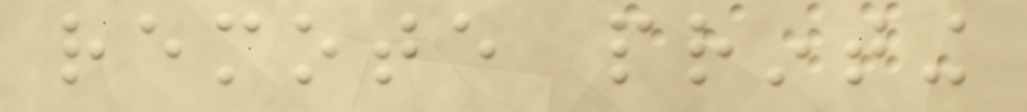remote printing
